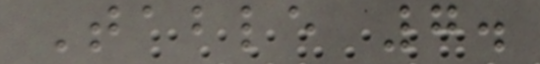Table 7.
